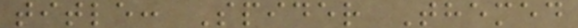title: Spider Themed
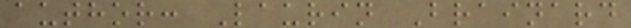author: Laurin Brainard
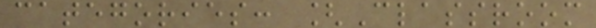categories: [Classroom
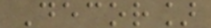Decor]
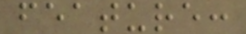feature:
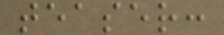teaser:
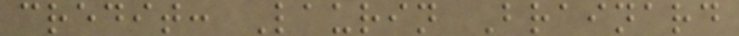credit: Laurin Brainard
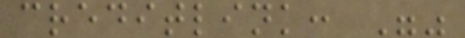creditlink: ""
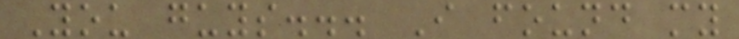You guys... I found my
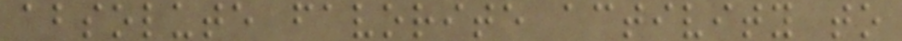absolute favorite activity to
